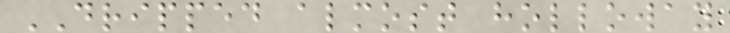DRIPPED almost holloway
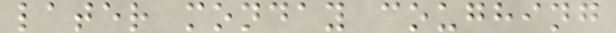later monday coughing
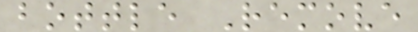bottle Remove
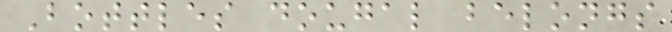Bottles dougal belongs
